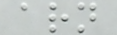arn
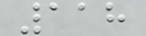118
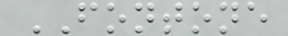FONTONE
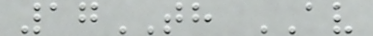17TH AV
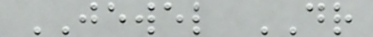JEWEL DR
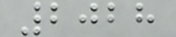2028
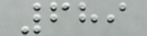689
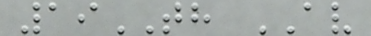19TH AV
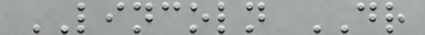LINCOLN DR
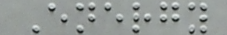Energy
